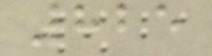825
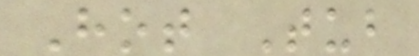Hot Tub
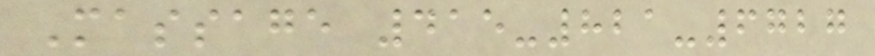Massage 415-821-6727
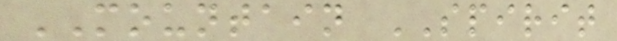MOUNTAIN SPIRIT
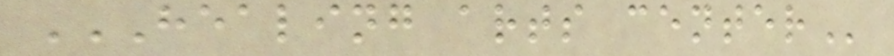HEALING ARTS CENTER
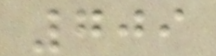709
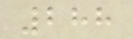288
